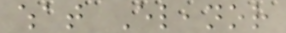what Eleanor
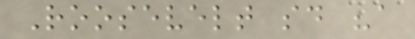Roosevelt said "a
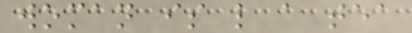woman is like a tea
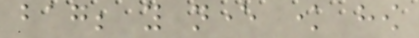bag; you never know how
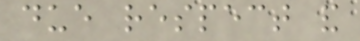due respect and
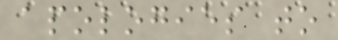apologies to
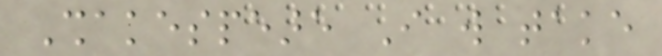Shakespeare I will take
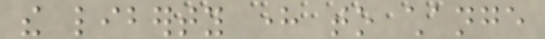the liberty here to change
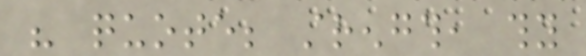his quote; strength, thy
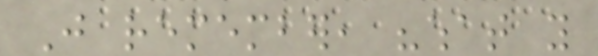Just remember, "what you
